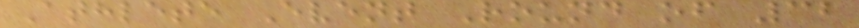Athlete Event Round of 32
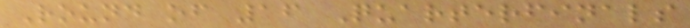Round of 16 Quarterfinals
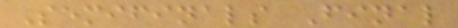Semifinals Final
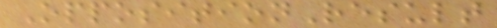OppositionResult
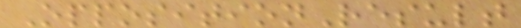OppositionResult
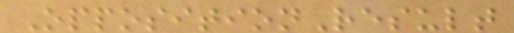OppositionResult
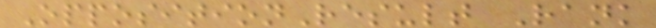OppositionResult Rank
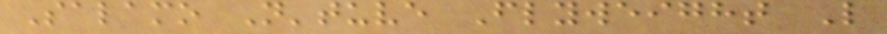Salamo N'tuve Flyweight L
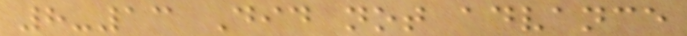8-13 Did not advance
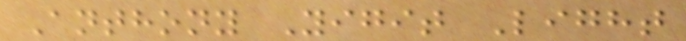Anthony Yigit Light
